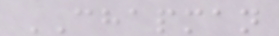CHAPMAN
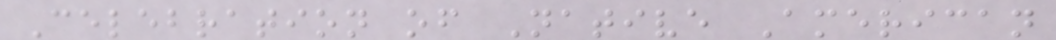Celebration of Native American
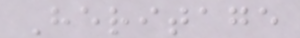Heritage
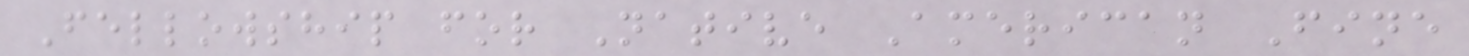Fellowship for Native American Fine
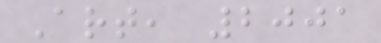Art, 2001
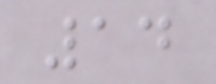14
